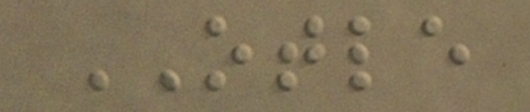OTLE
